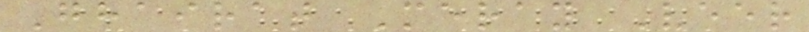Ghairat Meray Veer
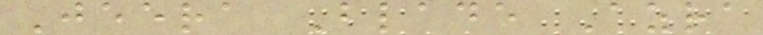Jeera Blade Azra
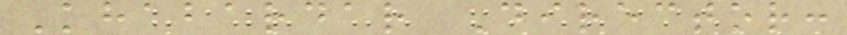Khabardar Director:
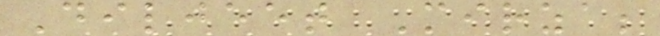Diljeet Mirza;
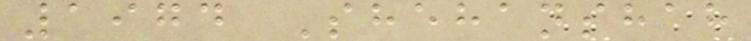1974 Shehanshah
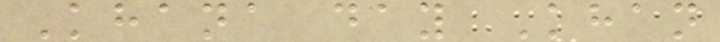Khana day Khan
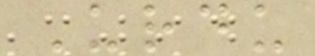Urdu
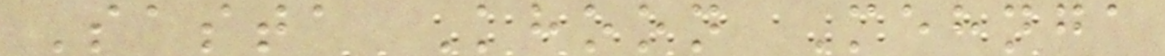Sasta Khoon Mehnga
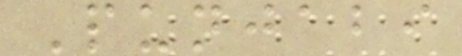Punjabi
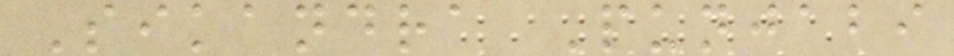Sikandra Punjabi
